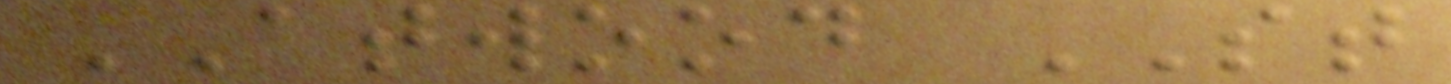ATWOOD ST
